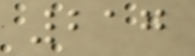217
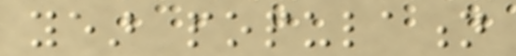year population
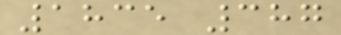1835 387
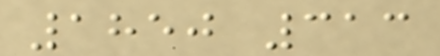1850 313
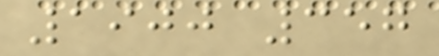1900 357
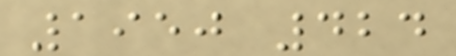1950 424
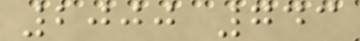2000 743
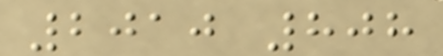2010 808
